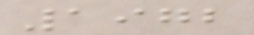1972
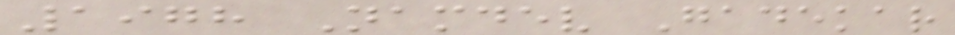1978 Namdev Gadekar
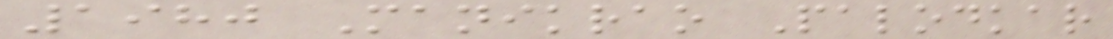1980 Manikrao Palodkar
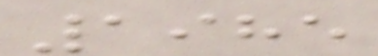1985
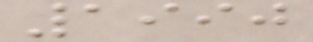1990
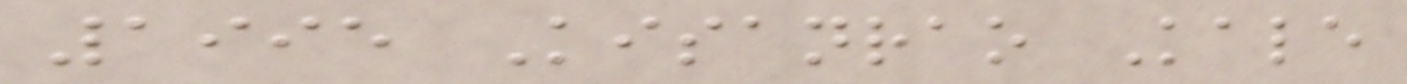1995 Kisanrao Kale
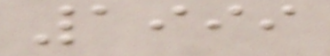1999
